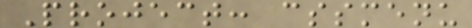Project: cssmenu
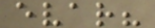evar?
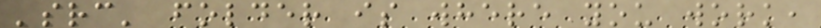'src' folder is where you work,
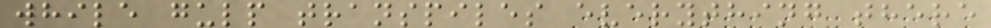while gulp transpiles everything there
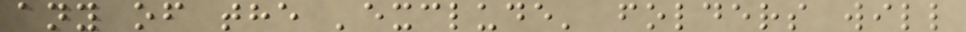any of the 'exclude' folders will
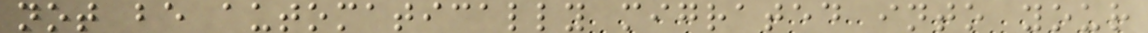not be automatically migrated into your
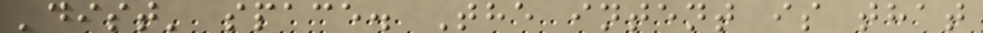'dist' space. The intent is that
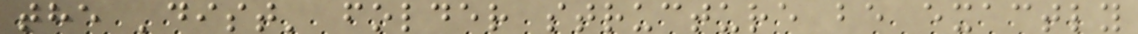the 'dist' folder structure be exactly
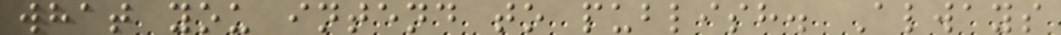what you intend to publish. Always
